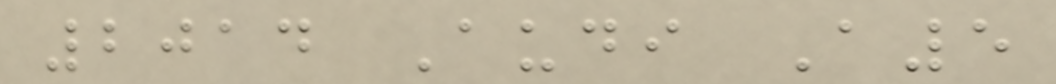2014 Audi A5
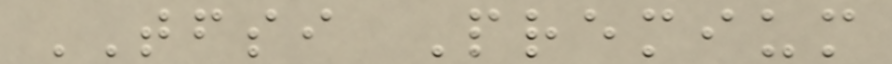TFSI Premium
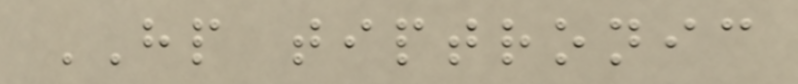HP tiptronic
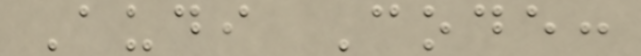Audi Code:
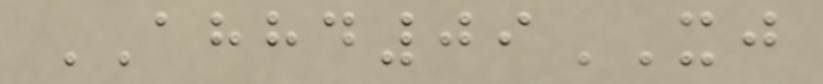AHHD09XJ
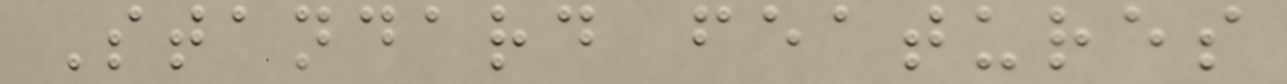Standard features
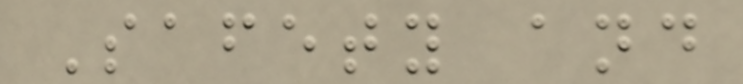Safety and
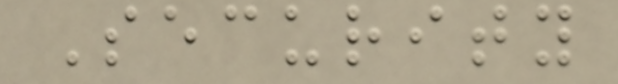Security
